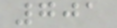701
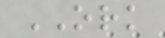ORK
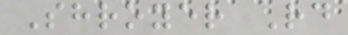Shroyer Rd
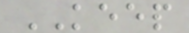KEEP
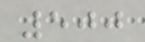500
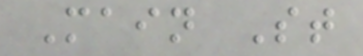Main St
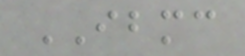IBMC
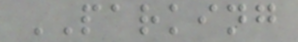PARKING
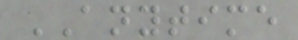ANYTIME
